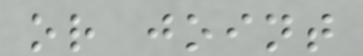or joint
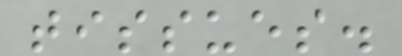tissues.
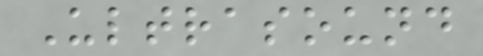Ultrasound
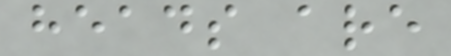heads are
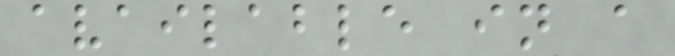available in a
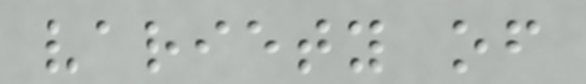variety of
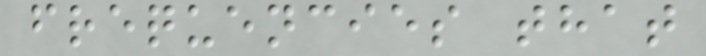frequencies that
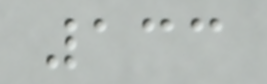133
